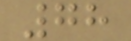78
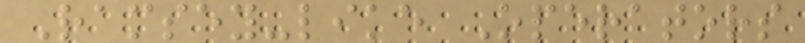Ramsey-like Operators
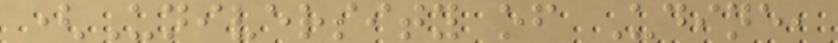(University of Udine,
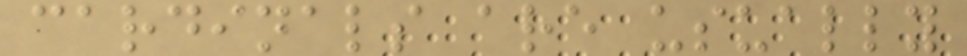cardinals are usually
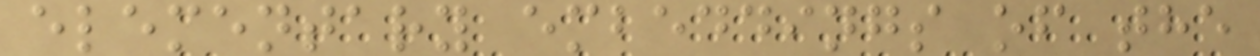elementary embeddings of the
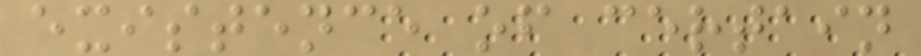existence of certain
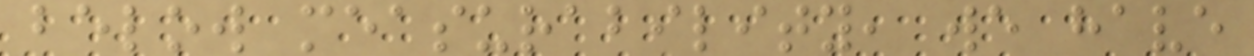below measurability, we have
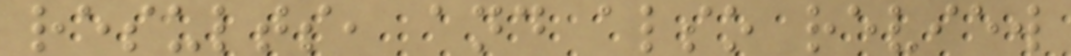results, and also review
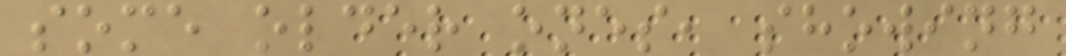some older ones, showing
